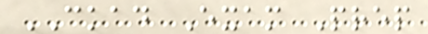CKAD Exam Prep
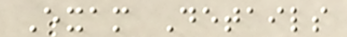Exam Details
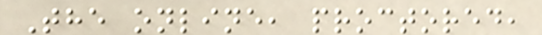The online, proctored,
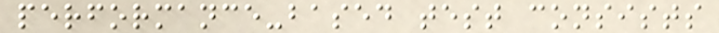performance-based test consists
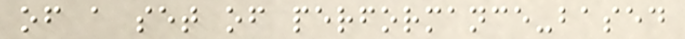of a set of performance-based
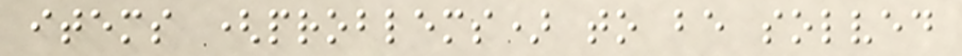items (problems) to be solved
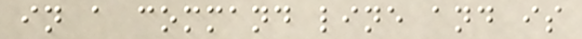in a command line and is
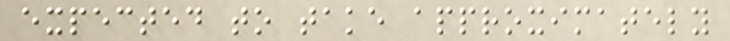expected to take approximately
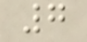7
